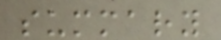summary
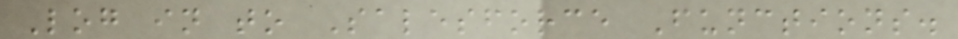Log in to Salesforce Functions.
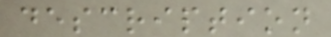description
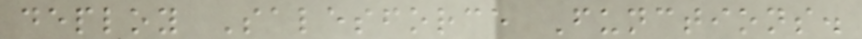deploy Salesforce Functions.
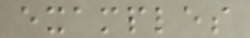examples
